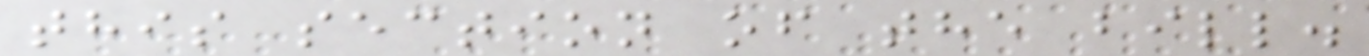this section of the bill.
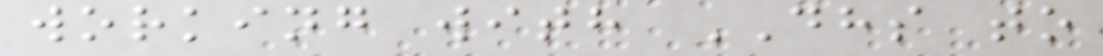working with DHS to
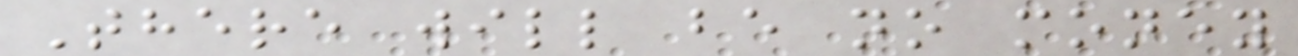There will be no money
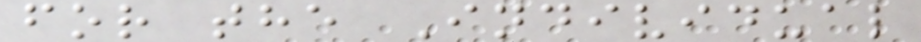for the Individual
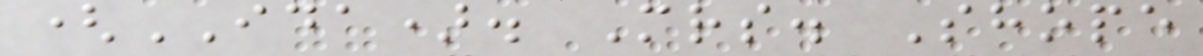(IDA). Mrs. Shope
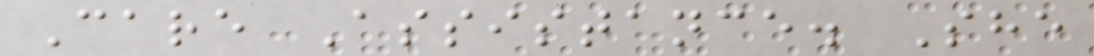Care Assistance. She
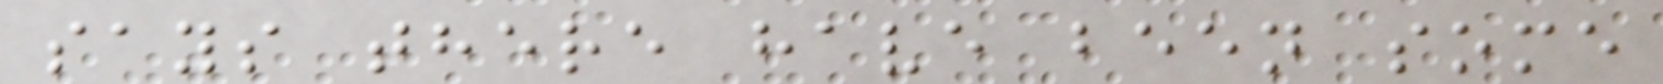says there have been some
